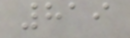819
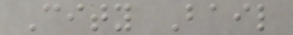City Bail
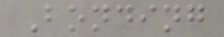Bonding
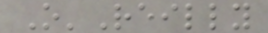O'Reilly
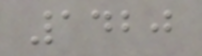1420
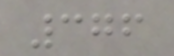376
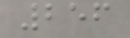256
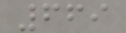669
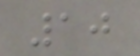10
